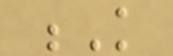K
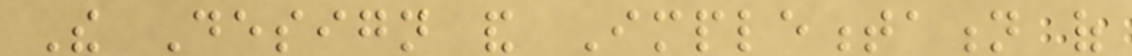The Design and Implementation of
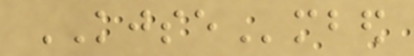KJSEmbed
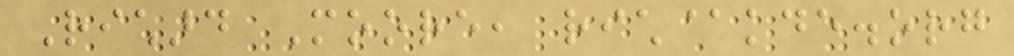Richard Moore, rich@kde.org
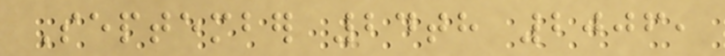September 24th 2006,
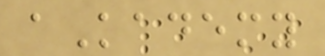aKademy
